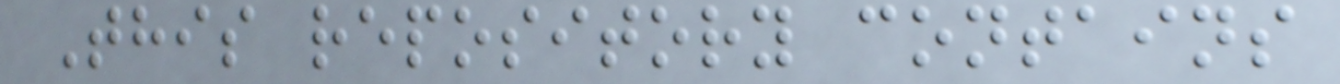This repository contains
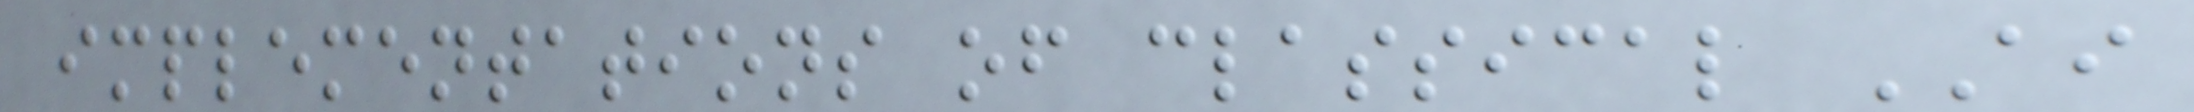implementations of classical AI
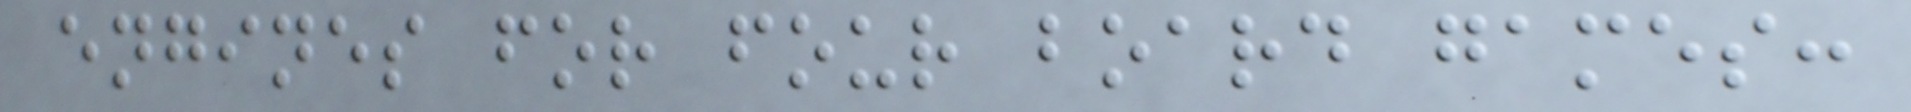engines for four board games:
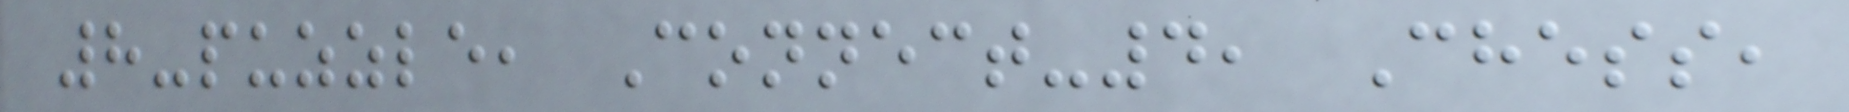8-puzzle, Connect-4, Chess,
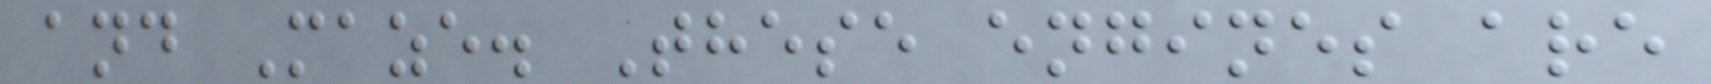and Maze. These engines are
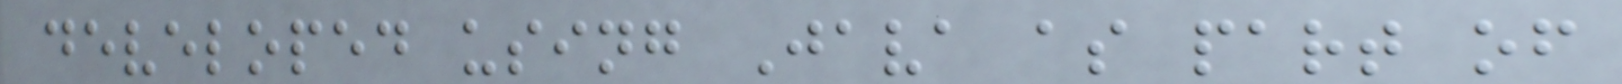developed using Java as part of
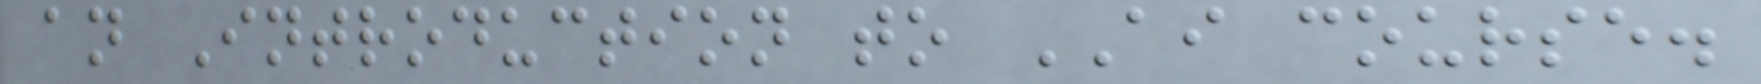an Introduction to AI course.
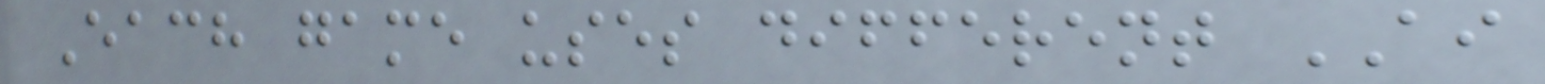Each game uses different AI
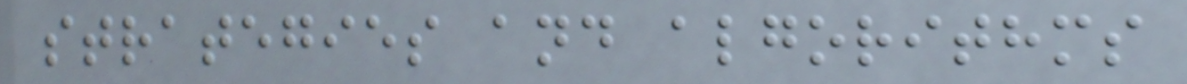strategies and algorithms
